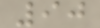90
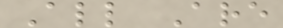All Are
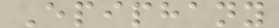Epiphany
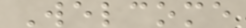Welcome
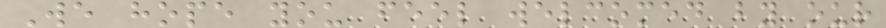We hope you feel welcomed by our
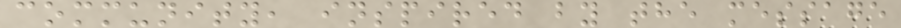community, inspired by the message
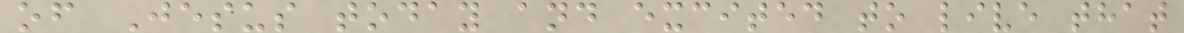of Jesus today and excited to live that
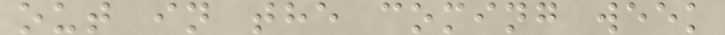out in the coming week
